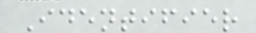Identifier
